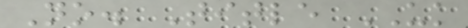No. Title UK
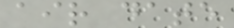air date
